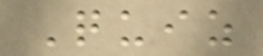Quiz
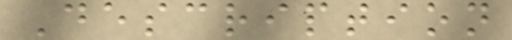Description
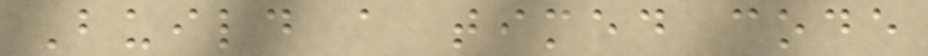Build a timed code
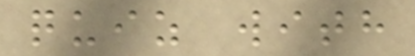quiz with
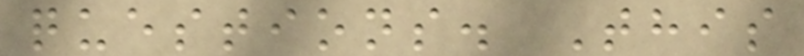questions. This
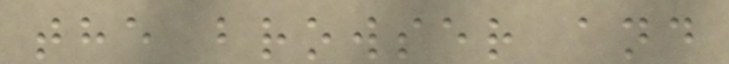the browser and
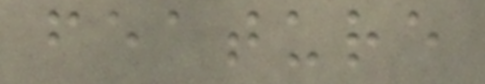feature
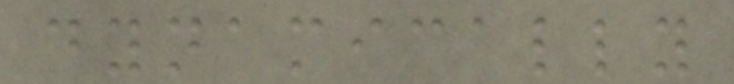dynamically
